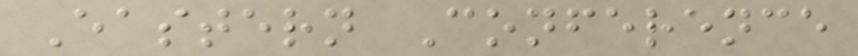Eastern Conference
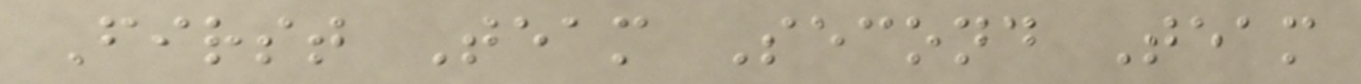First Team Second Team
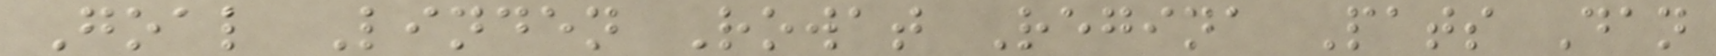Goal Linden Rowat Regina Pats Dan
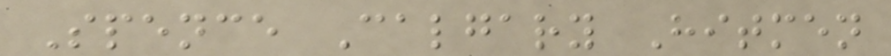Spence Calgary Hitmen
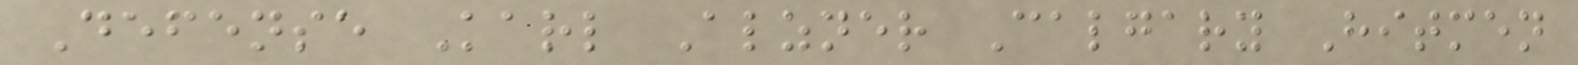Defense Karl Alzner Calgary Hitmen
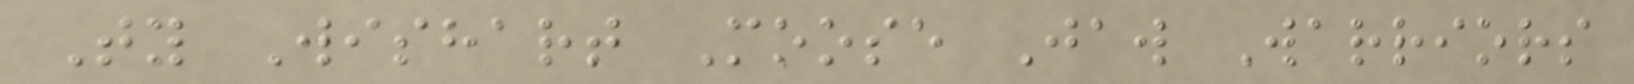Ty Wishart Moose Jaw Warriors
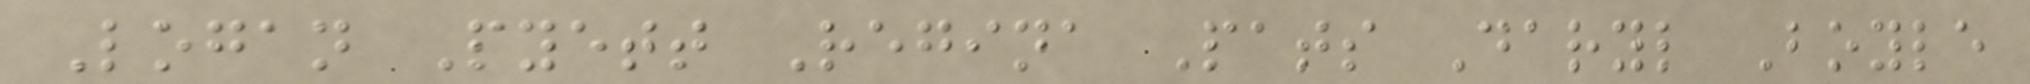Logan Pyett Regina Pats Daryl Boyle
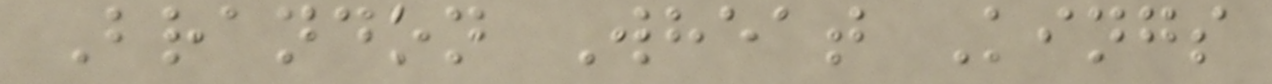Brandon Wheat Kings
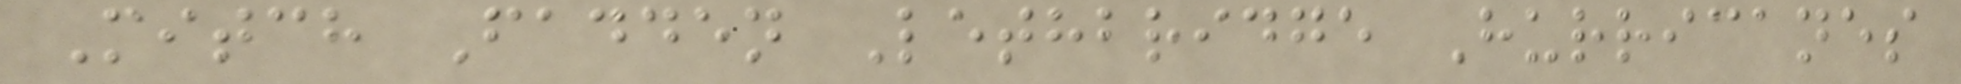Mitch Fadden Lethbridge Hurricanes
